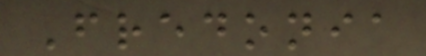Fredonia
